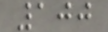100
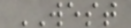WEST
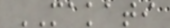MAKATI
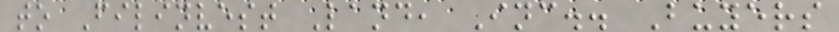to Filinvest Land, Inc.. Buyers
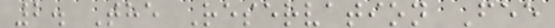2. The Reservation Fee
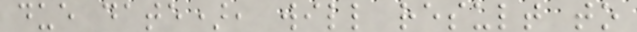due date), will result to
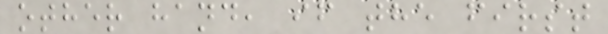other hand, if the first
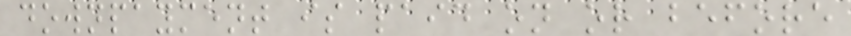downpayment is paid on or before
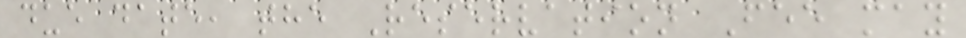due date, the Reservation Fee may
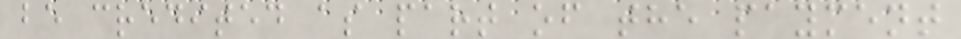be credited as part of the payment
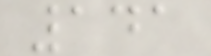141
